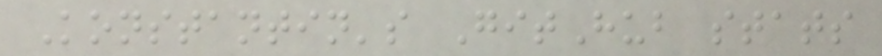Konstantin's GitHub stats
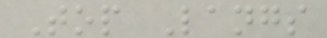Top Langs
